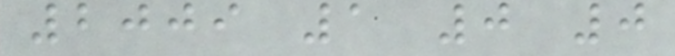2009 1 0 0
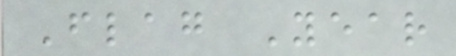Flag Year
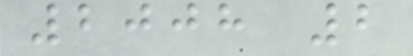2008 2
